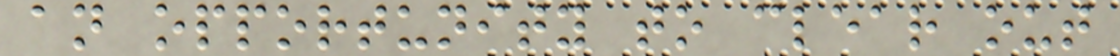an opportunity to clear out
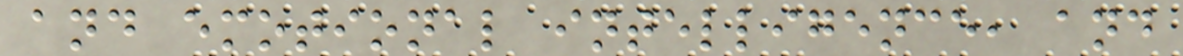and emotional intelligence, and
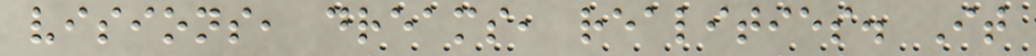visions, dreams, realities. It
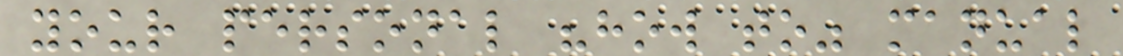your personal "how to" manual
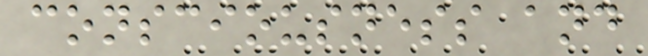consciousness and
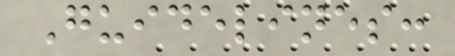Guidelines:
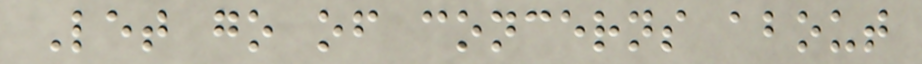Let go of concerns about
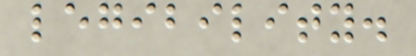legibility.
